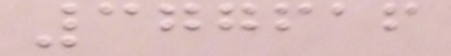377616
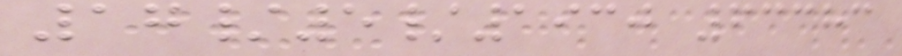17/5/1930 63383
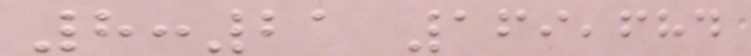8:21 169,684
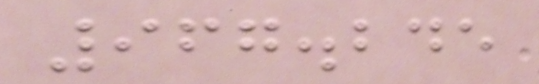967.245
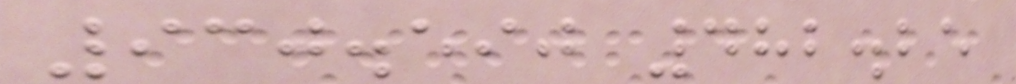930.590 482.25
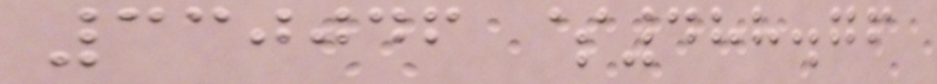330046 $488.76
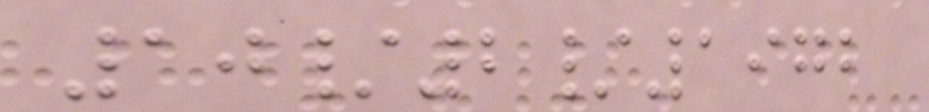10/2/1972
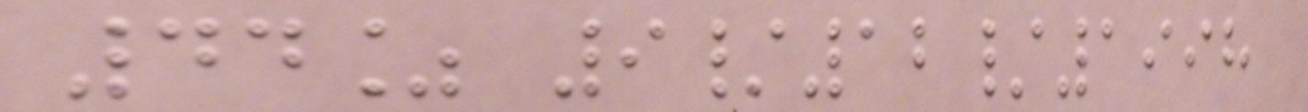44% 9/12/1998
